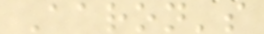Aaron's
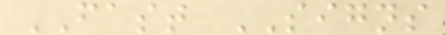FAST SIGNS
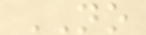NO
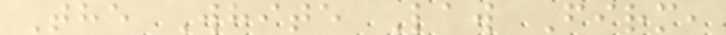The White Law Firm,
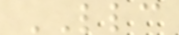LLC
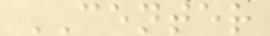CENTER
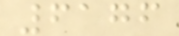6176
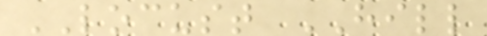LOCUST HILL
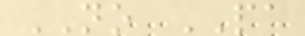NO PA
